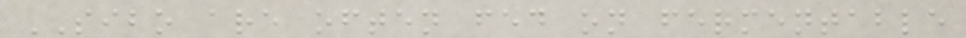SIBO are often fed on fermentable
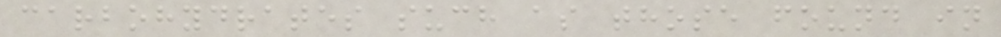carbohydrates such as those found in
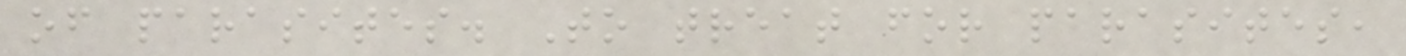of parasites. To treat for parasites,
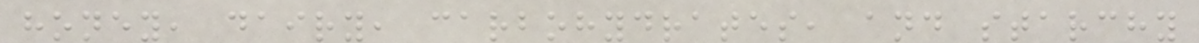honey, dairy, carbohydrates, and starchy
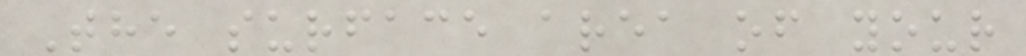The surface area of your
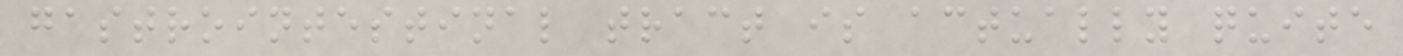gastrointestinal tract is actually quite
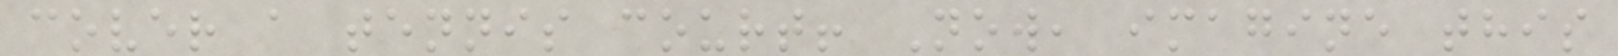cover a tennis court! Now, imagine this
